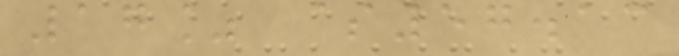17% $57.13
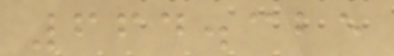664.325
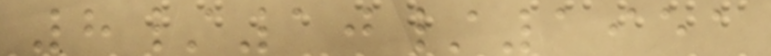8/10/1951
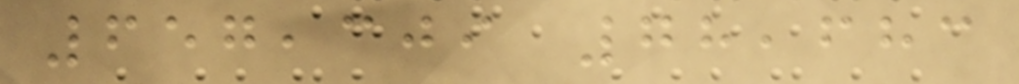657,309 78,683
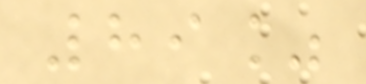89%
